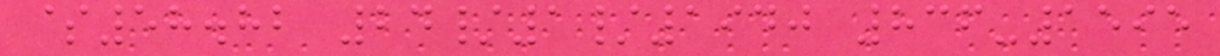$58.82 24/1/1940 836-1595
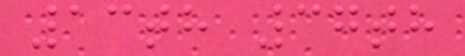13th 37th
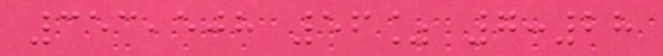353,508 56% 7:28
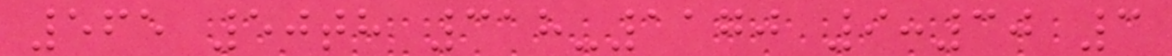565 50th 318-1170 9:30 3
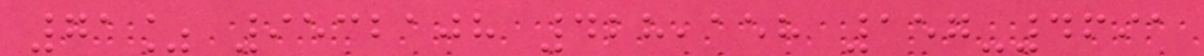71% 9532108 428,158 157-4691
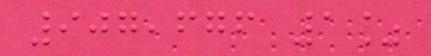907,676 1%
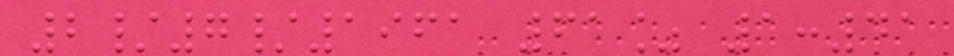2/7/1961 61% 1:41
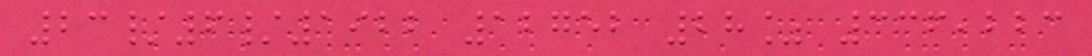23/6/1922 12752 28% 336,223
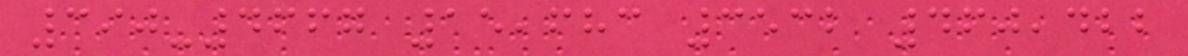390-4667 15,683 3532 460,422
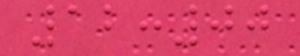12:00
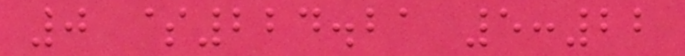0 $224.21 5:22
